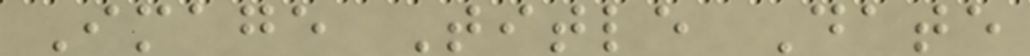Image Title Date
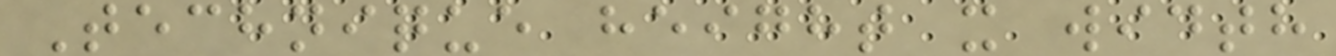Technique height x width
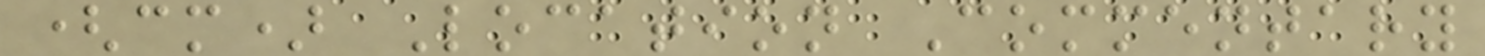(cm) Location Commentary
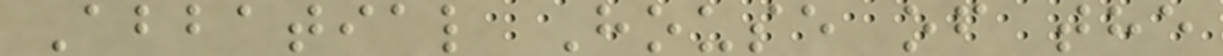Abbatial House of the
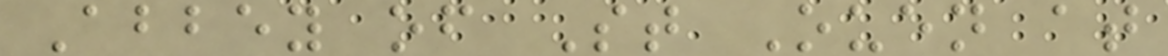Abbey of St Ouen at
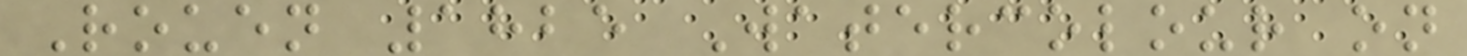Rouen 1825 Watercolour on
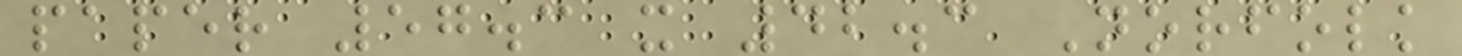paper 57.3 x 42.3 Norfolk
